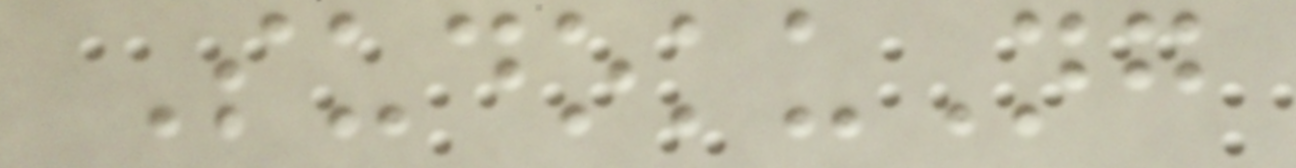SudokuNg
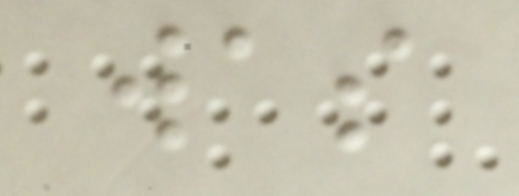was
